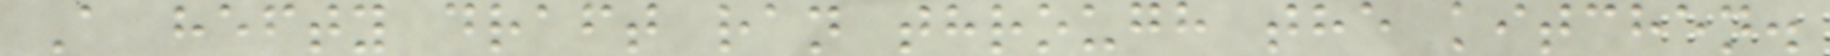A hefty draft ran through the kitchen.
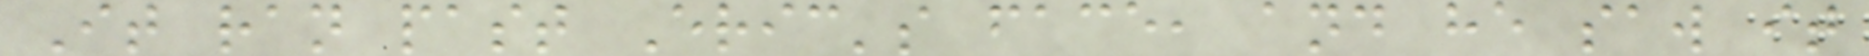It ran past Eric's face, and he saw it
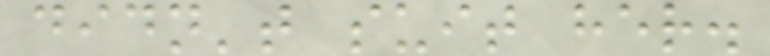didn't suit her.
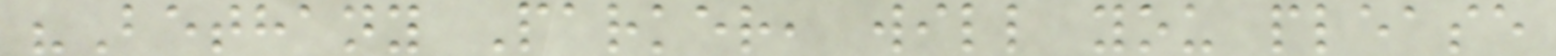"Bethany Parker, will you please
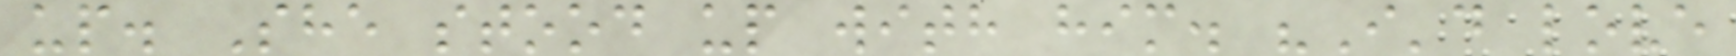up. She stood up with him. "I'd love
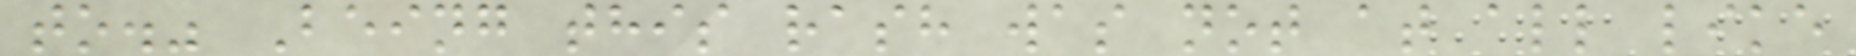to." Being this rash was not at all like
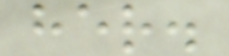her.
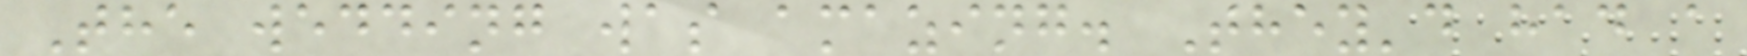The wedding was amazing. They'd had a
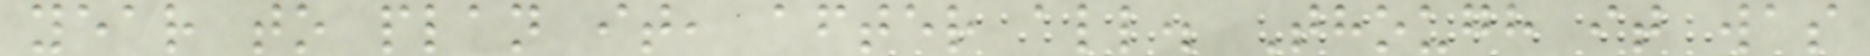year to plan it, after all. Though it was
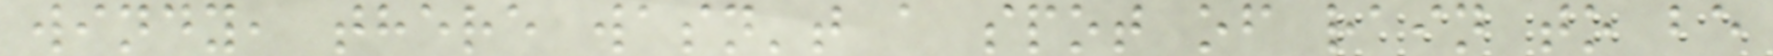windy, there wasn't a spot of rain to be
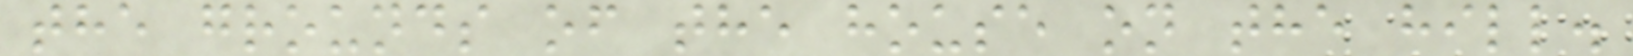the grounds of the house on the hill.
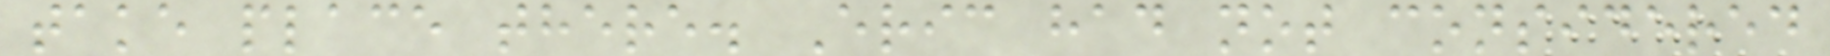take place there. Eric had not considered
